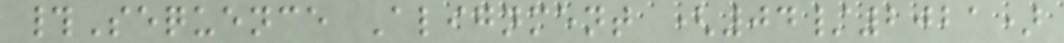#Sequence Alignment (04/2021)
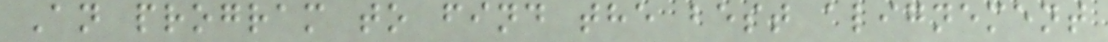An program to find the best alignement
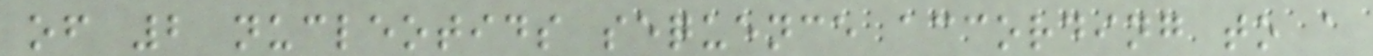of 2 nucleotids sequence according to a
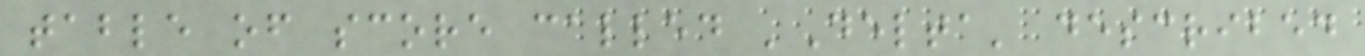table of score called 'Delta' described
